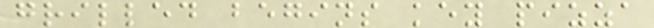grilled begins key pizza
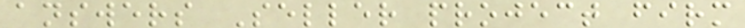answers Seller project firm
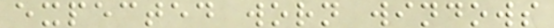expected worn windows
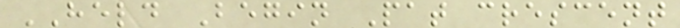HELD Begin Pat crescent
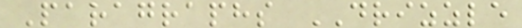Paragraphs DRIZZLE
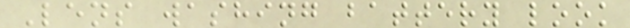Lens washing battery look
